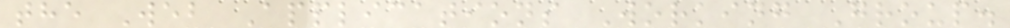the Web Applications Working Group.
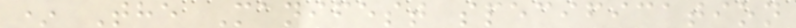* The Manifest specification
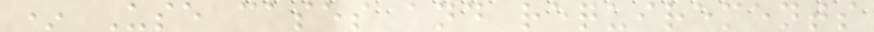* Use cases and requirements
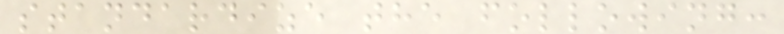standardize the following:
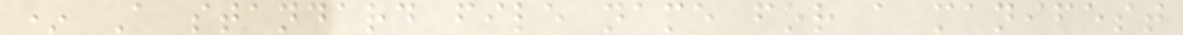* A standard file name for a manifest
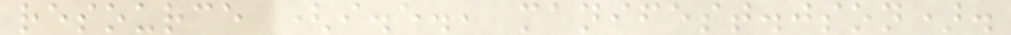resource (i.e., manifest.json).
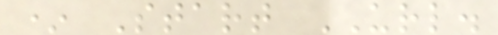* Start URL.
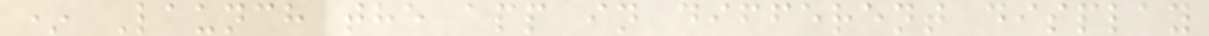* Launch the app in different display
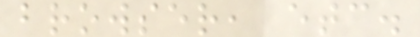browser, etc.
